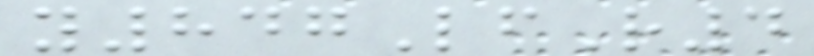y847LfR4
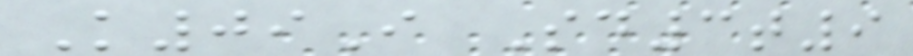K09I Sd3t9
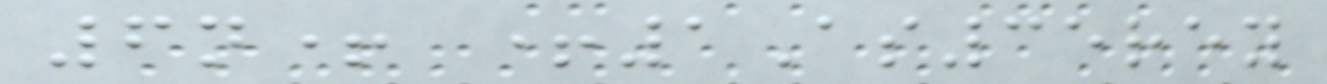6n+ +1As35rey
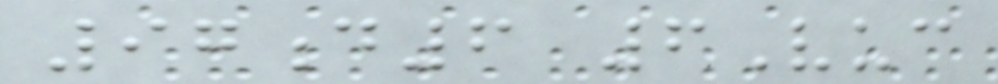97d6 6Vuc
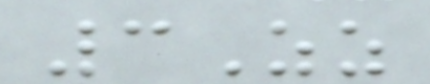3Zz
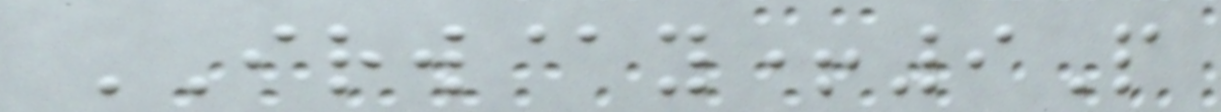IRW@y+9P
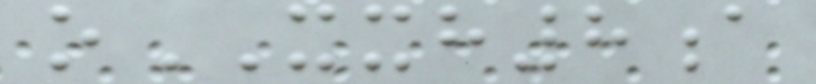oXXH8a
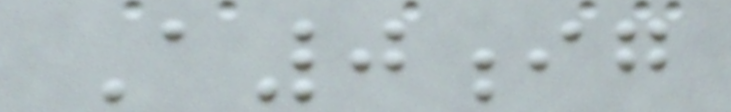A0ig
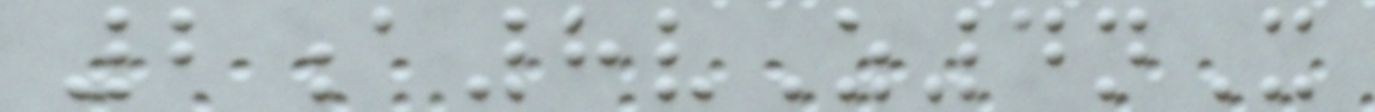2a8vZ4nX
